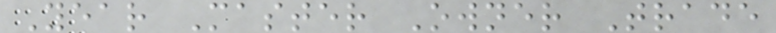Year Master Owner Trade
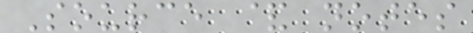Source & notes
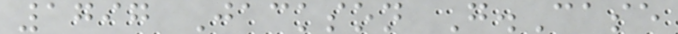1797 Jackson G.Case
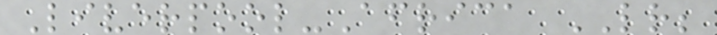Liverpool-Africa LR;
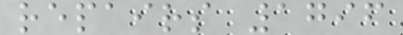repairs 1796
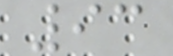93
